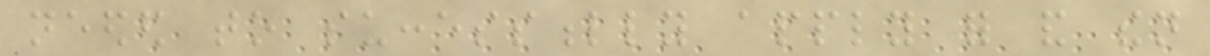needed to successfully apply for and then
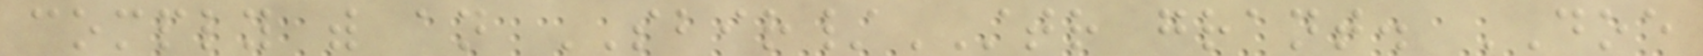comply with an SBIR/STTR grant. DOE
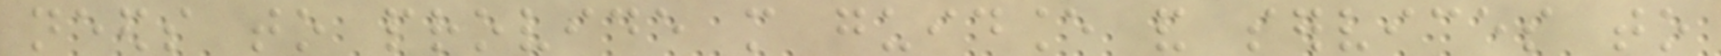needs to provide more guidance and services to
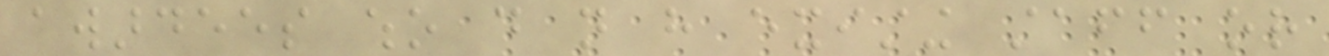awardees who do not have existing staff or
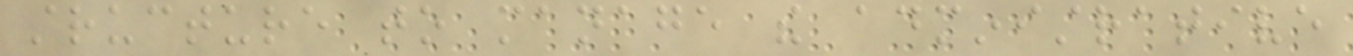structure to manage the administrative
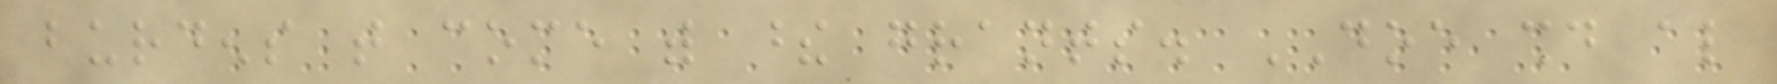burdens that come with these grants. DOE should also
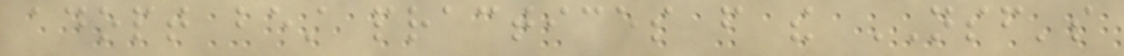adopt best practices from the NSF's
